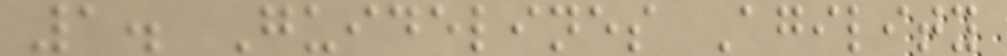1. Guidelines Agility
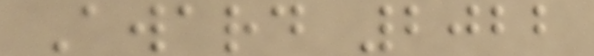Award 2022
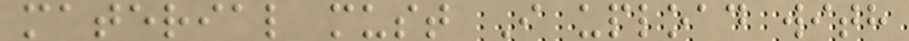material must I upload with
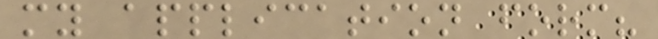my application form?
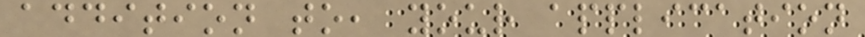addition to, your application
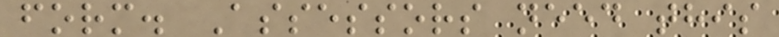form. Assessors need this
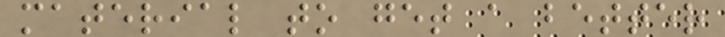material to get a better
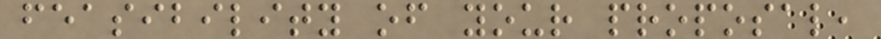feasibility of your proposal,
